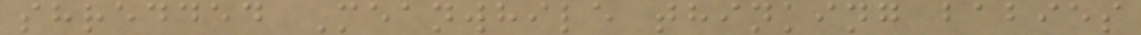shredded Meanwhile thinking babies
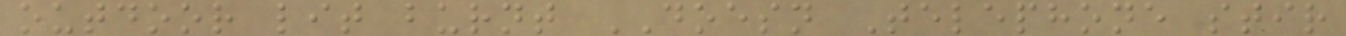outdoor lit burnt DOESN Telephone stir
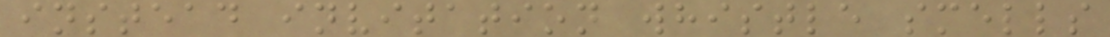instead invitation whistle smells
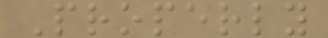Properly
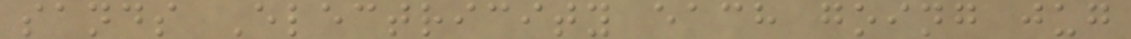sands Electricity each going jug
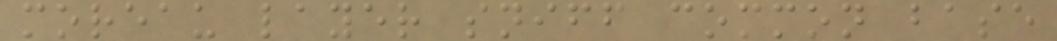moreau layer sniff common base
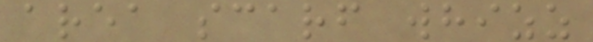area scarf whizz
